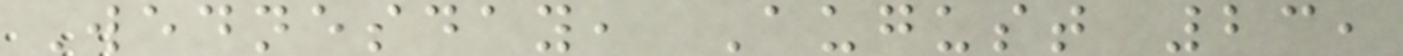Wednesday, August 23,
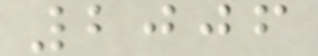2006
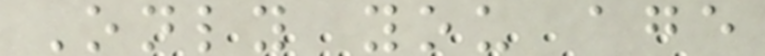Only you age
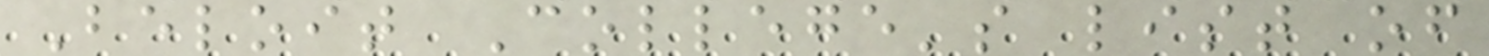Beloit College's list of
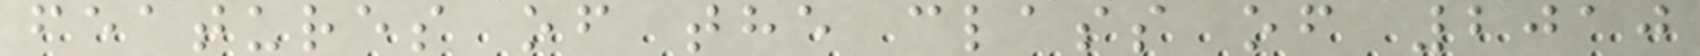features of the class of 2010
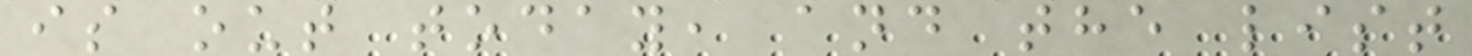is out today, and the list
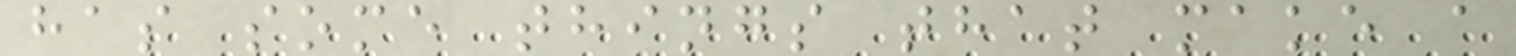has some things that make a
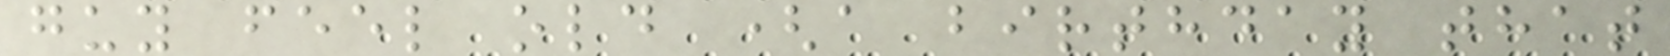guy feel old (a birthday that
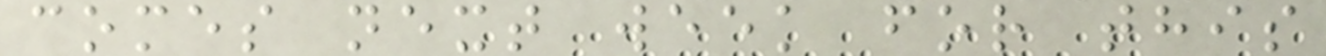comes next week for this
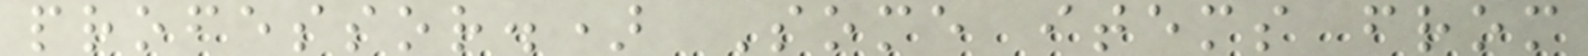professor.) Some items from
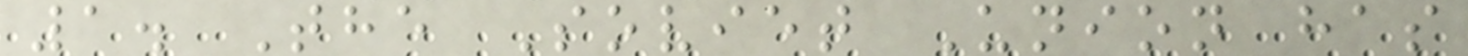1. The Soviet Union has
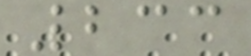233
